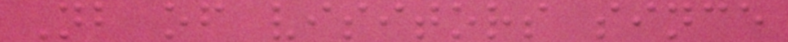Nb of visitors since
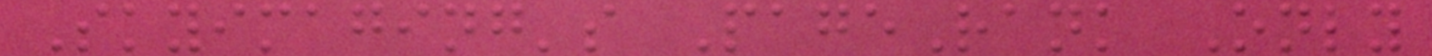Skyimaging's PageRank Only
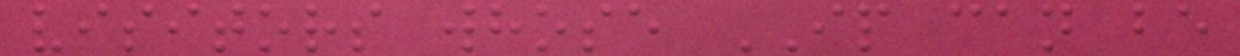visitors whose IP can be
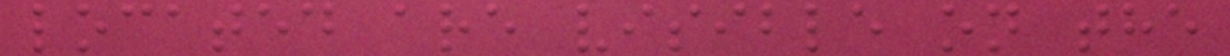located are visible on the
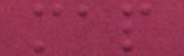map
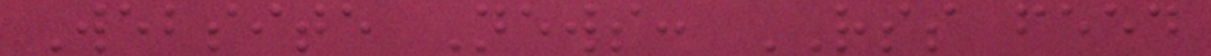Website News: RSS feed
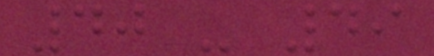40 - 49
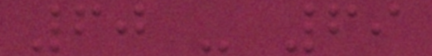60 - 69
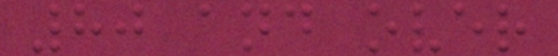80 and over
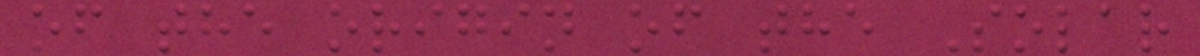of the origin of the Solar
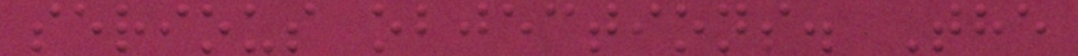serious objections. The
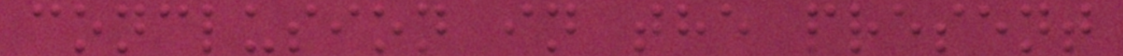conclusion in the present
